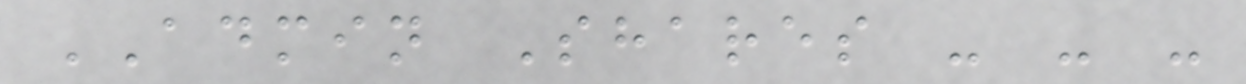ADMIN Shares - - -
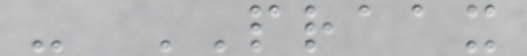- PRAAX
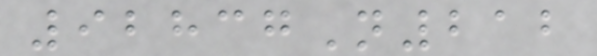92837N212
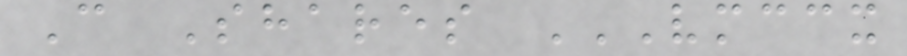C Shares VMCCX
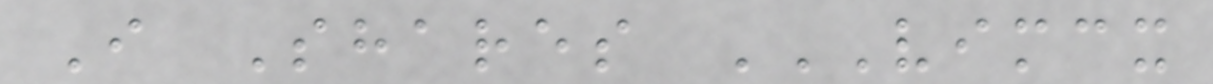I Shares VIMCX
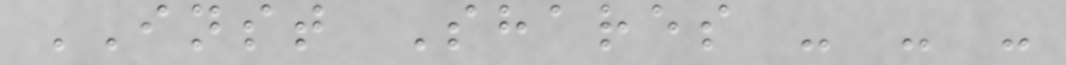INST Shares - - -
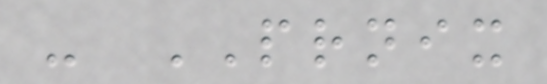- PRNIX
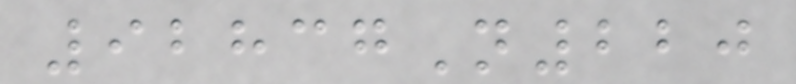92837N220
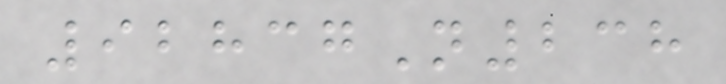92837N238
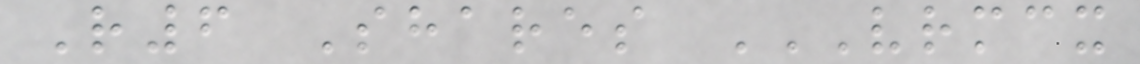R6 Shares VRMCX
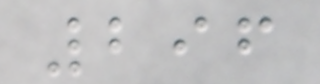296
